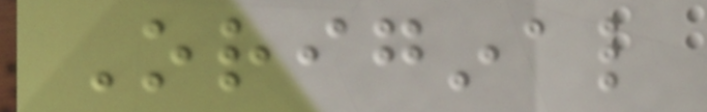Original
